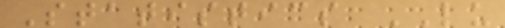Statistics LU
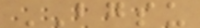BGSU
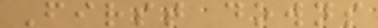First downs
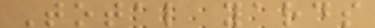Total yards
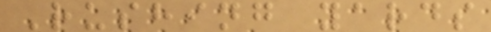Rushing yards
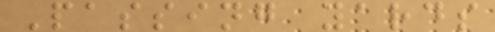Passing yards
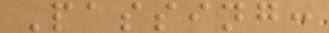Passing:
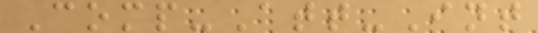Comp-Att-Int
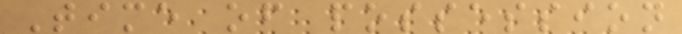Time of possession
